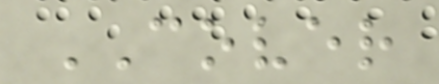COVER
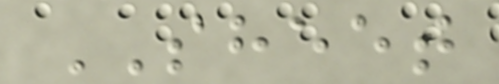SHEET
